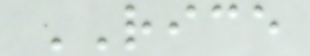RICE
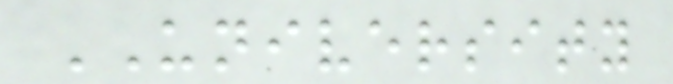UNIVERSITY
